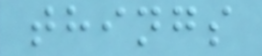things
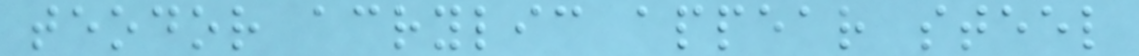teodor acrylic appear steel
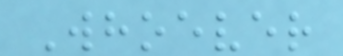Whoever
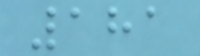181
